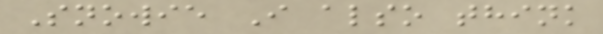Snowie I also think
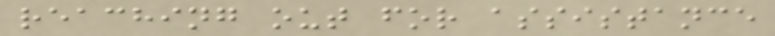reaching out for assistance
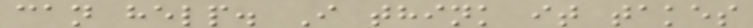can help. I think it takes
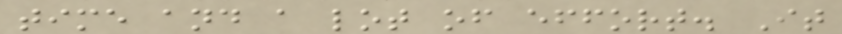time and a lot of effort. It
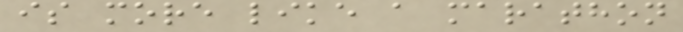is more like a marathon
